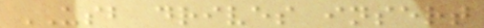USB drives insert
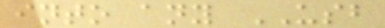into any USB
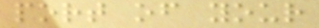port of your
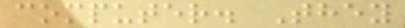computer. They
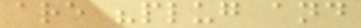are "plug and
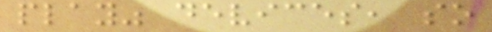play" devices, so
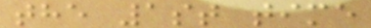the 1st time
